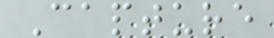Capture
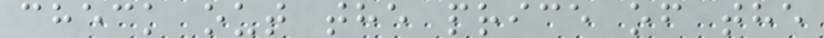check out the price of the
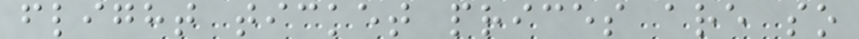flight ticket prices are so
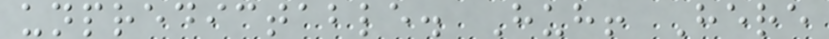unpredictable. Huh! Here
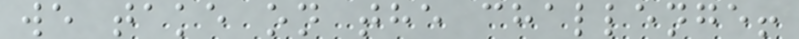we take on the challenge!
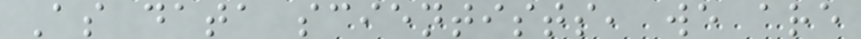As data scientists, we are
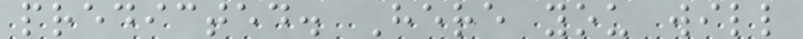predicted. Here you will
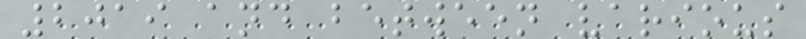2019 and between various
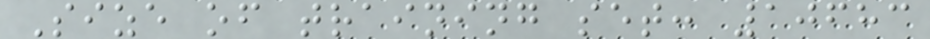Size of training set: 10683
